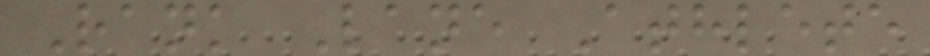Rank Lane Athlete
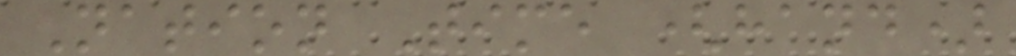Nation Time (hand)
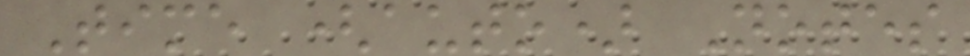Time (auto) Notes
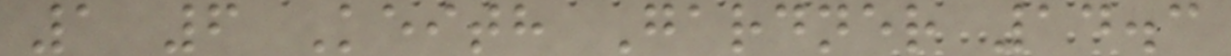1 6 Keith Gardner 14.3
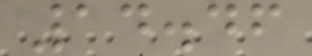14.46
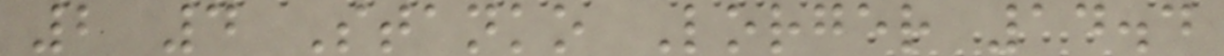2 4 Stanko Lorger 14.4
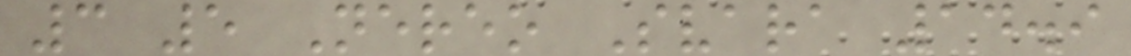3 5 Nereo Svara 14.9
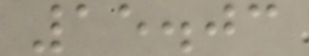15.03
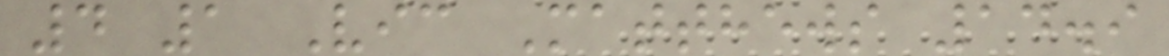4 1 Vic Matthews 14.9
